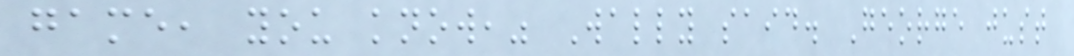game, you know," Wally said. George just
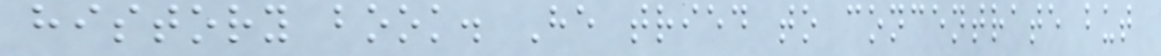history book. He tried to concentrate but
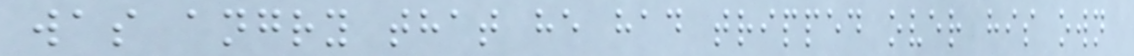was angry that he had tripped over his own
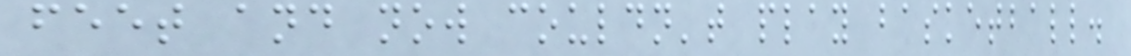feet and now couldn't play basketball.
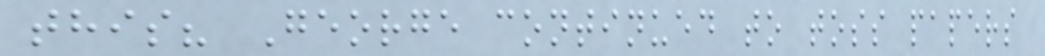this? George continued to toss papers
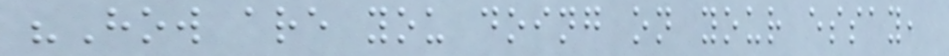"How are you doing on your essay,
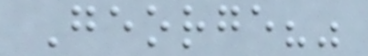George?"
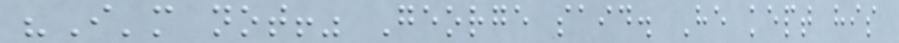"I'm not!" George said. He kept his
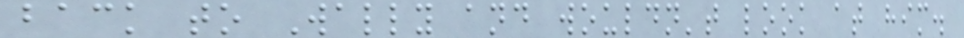back to Wally and wouldn't look at him.
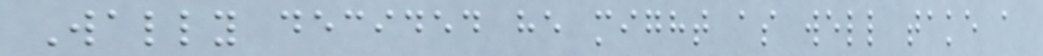Wally decided he might as well take a
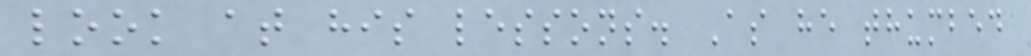look at his lessons. As he thumbed
